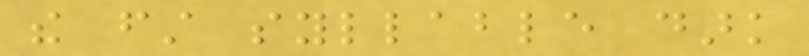the first syllable dark
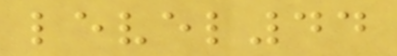level44
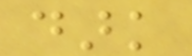dark
